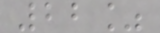22%
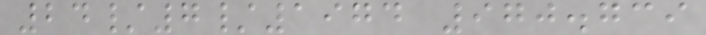24/7/1974 970.739
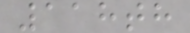118th
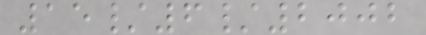15/6/2002
